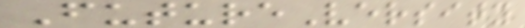FutureVersity
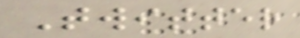Twitter
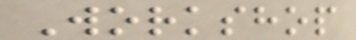Workshop
